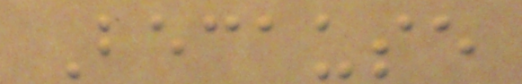Because
